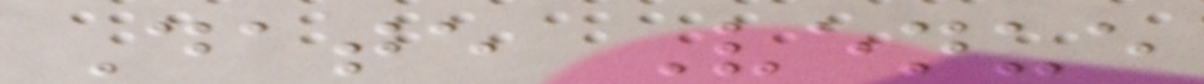Date Venue
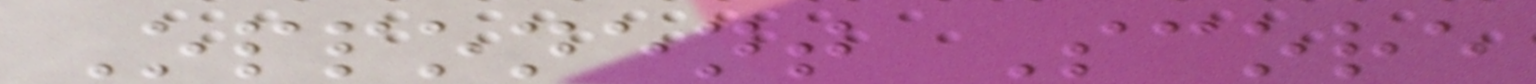Opponent Score
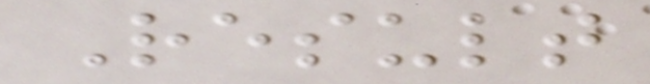Result
